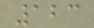123
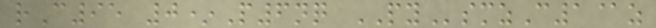rC95 0*P6nq PYsmzC1@z
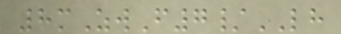8mZwF7/LH
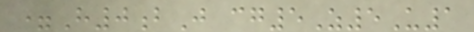=H0bJ cg5Z5U1
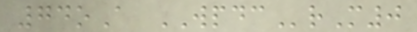74oA WPDCrM0
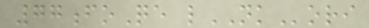77foQe lNKori
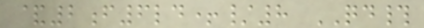&2f6ld+/8 QD#
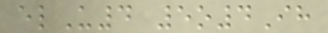elU4 5o4Ih
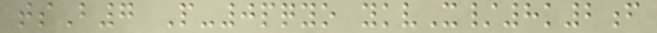tsB7 P-0pqyo ykvX/8k2f
